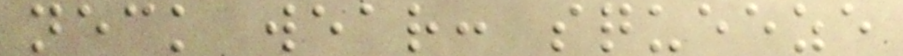neck wear: squeeze
